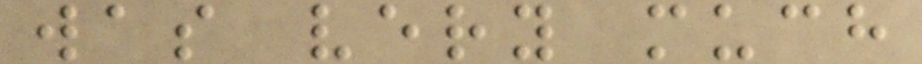was very much
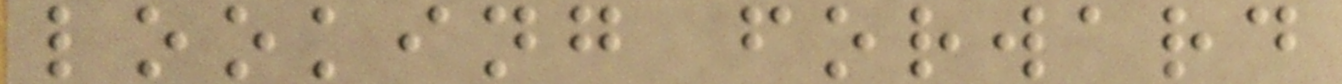looking forward
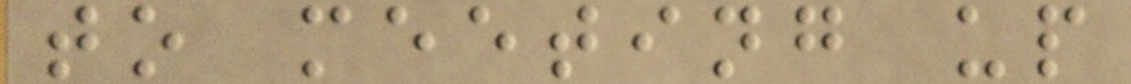to meeting up
